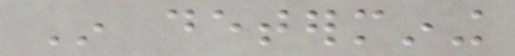In determining
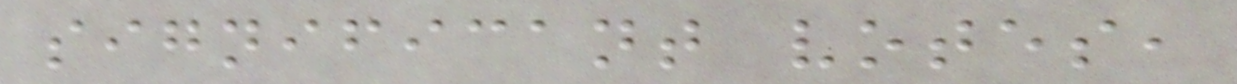significant votes,
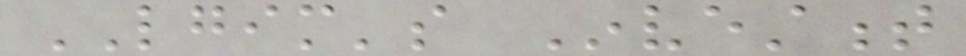LGIM's Investment
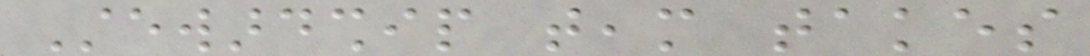Stewardship team takes
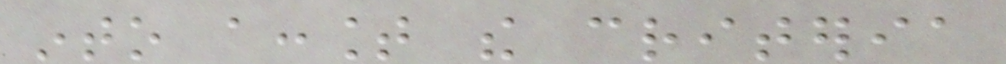into account the criteria
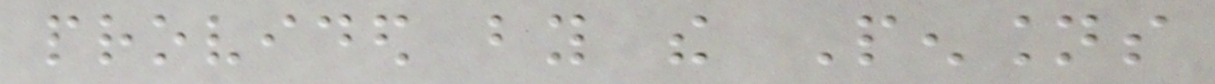provided by the Pensions
